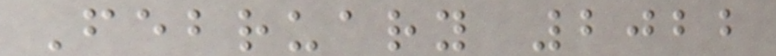February 2022
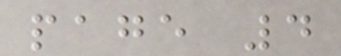page 4
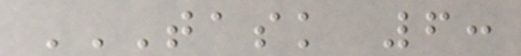TASK 6:
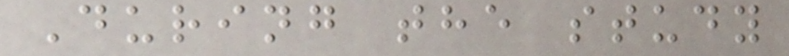During the study
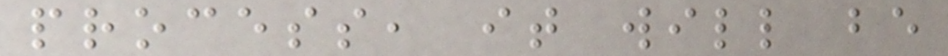process, it will be
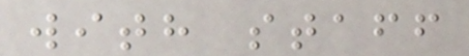with staff
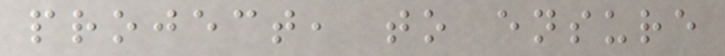project, to ensure
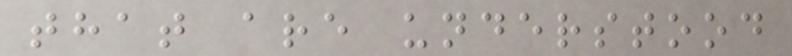that are understood
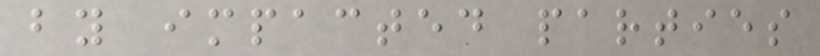by impacted parties
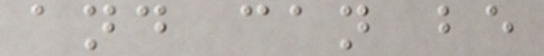and can be
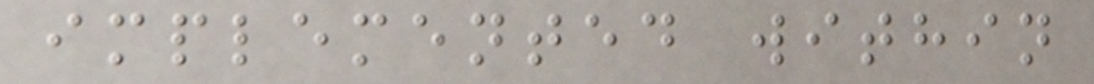implemented within
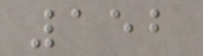152
